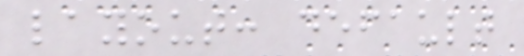layout: default
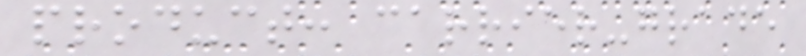product: carrier-grade
